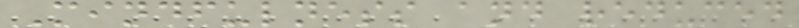Mindfulness and reduced
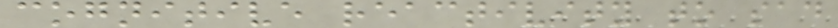cognitive reactivity to sad
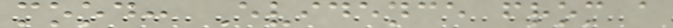mood: Evidence from a
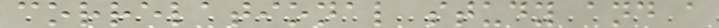correlational study and a
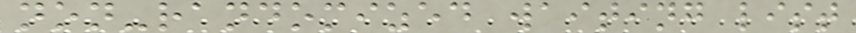non-randomized waiting list
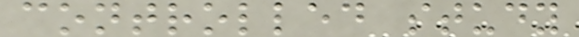controlled study
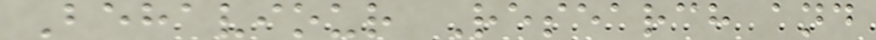Behaviour Research and
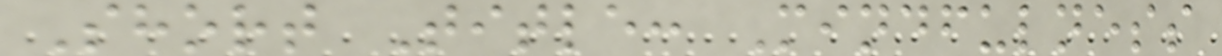Short Title: Mindfulness
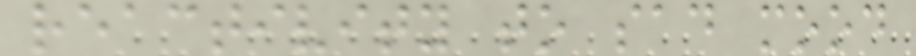reactivity to sad mood
